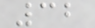32
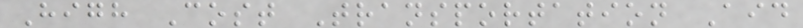High Cost Transportation Aid
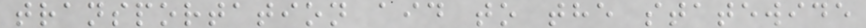transportation aid to the statewide
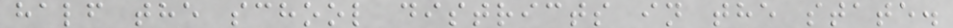half the school districts in the state.
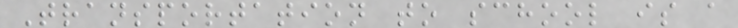Transportation to school is a
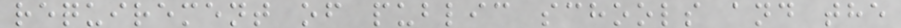requirement of public schools and the
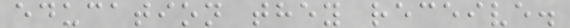education they receive.
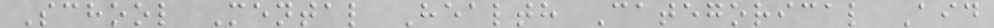School Mental Health Categorical Aid
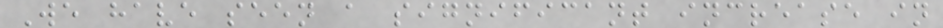We have seen a significant increase in
